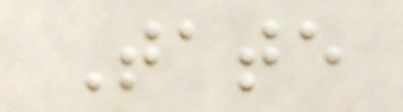Tate
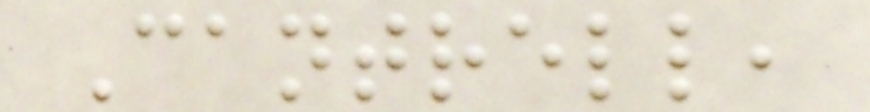Cantrell,
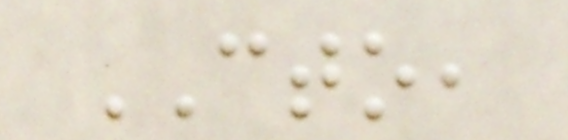CTO,
